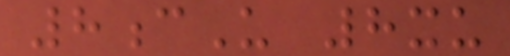8cU 8xu
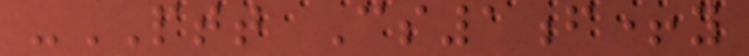-PTT Cs1f+y
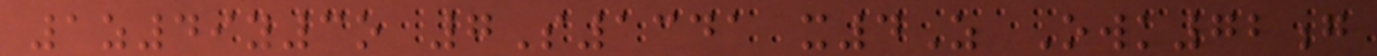1z49y3o 7S1341 x4Z Owk72g
